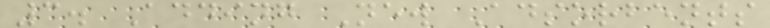3. Adding New Adsorbents
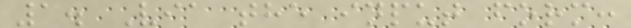1. Via the input form:
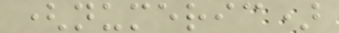(numeric)
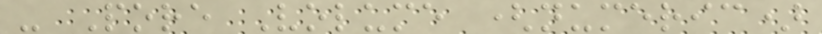- Pore Volume (numeric)
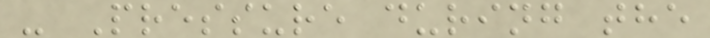- Pressure during the
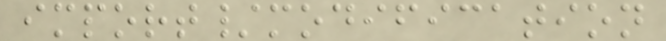import/modification
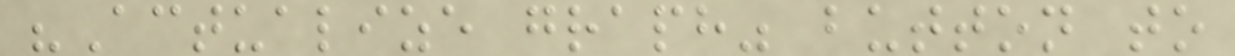"Actualize graph" button to
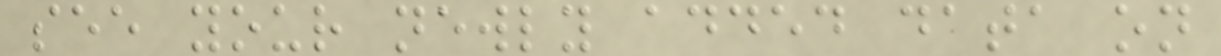see your newly added data on
